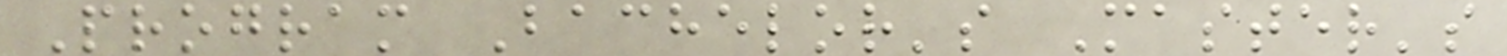Program Bachelor's Master's
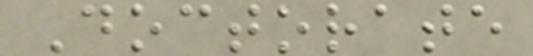Doctorate
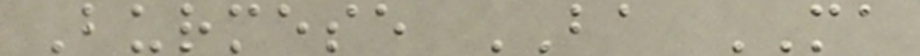Burmese BA MA
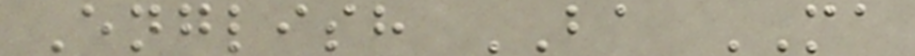English BA MA
